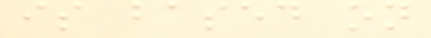is based on
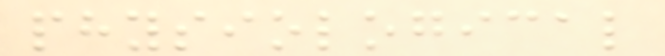physiological
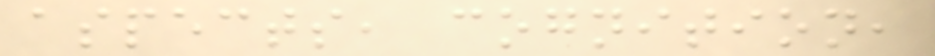aspects, cognition,
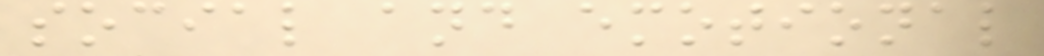social and emotional
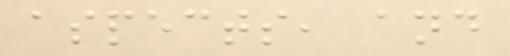aspects, and
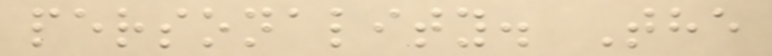personality. The
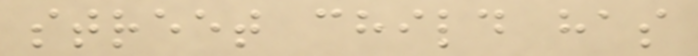street child has
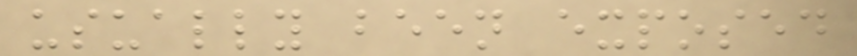usually been exposed
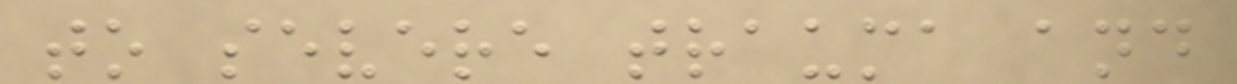to severe trauma and
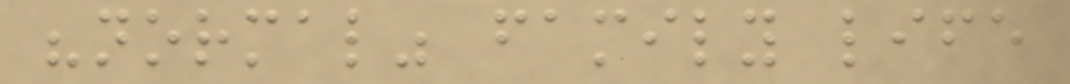"normal" family life
